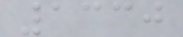1330
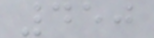450
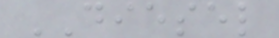DIESEL
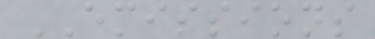EMISSIONS
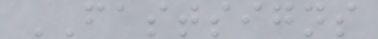FASTSIGNS
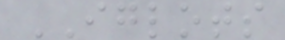IGLOTS
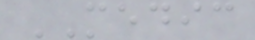MEDIC
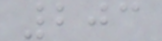203
